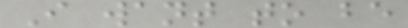I want to be
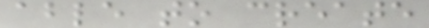able to create
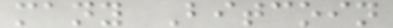many Bitcoin
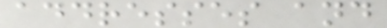addresses and
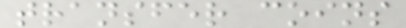transfer coins
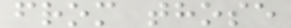from those
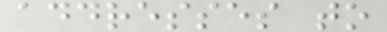addresses to
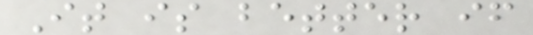It is better if
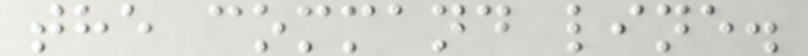the command line.
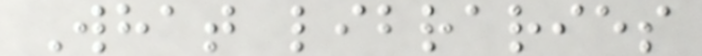What libraries
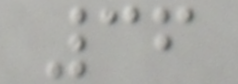36
